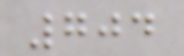704
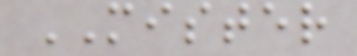MISTER
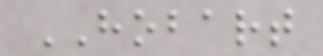HOBART
